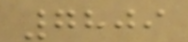7809
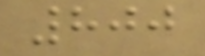800
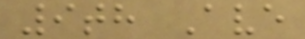9th Ave
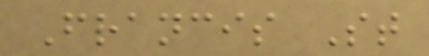Francis St
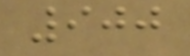900
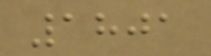1801
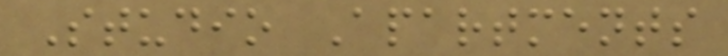Studio Apartments
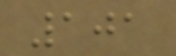101
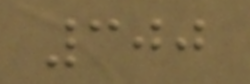300
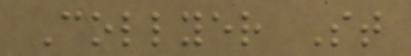Collyer St
